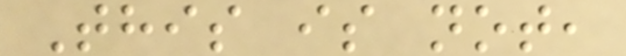This is not,
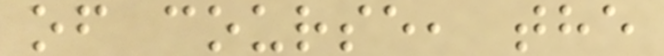of course, the
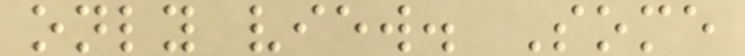only view. Some
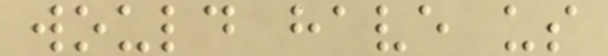would have us
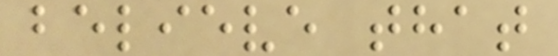believe that
